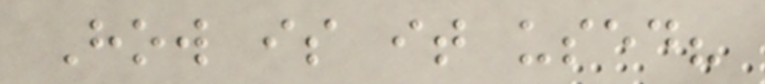How is it used?
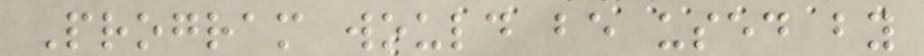Program would be used by
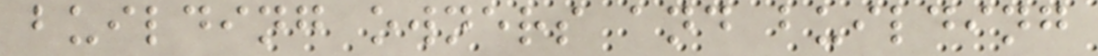building owners and building
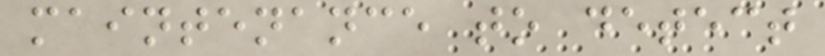maintenance to detect
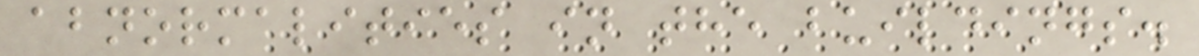abnormalities in the buildings.
